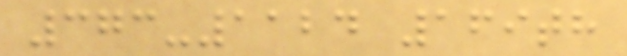373-1124 169th
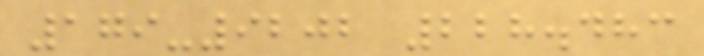179-9202 228.483
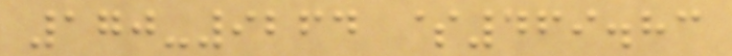170-9264 $469.83
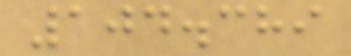104.389
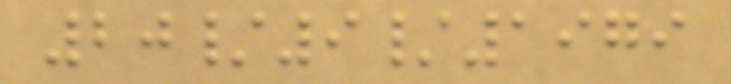20/9/1979
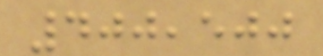400,500
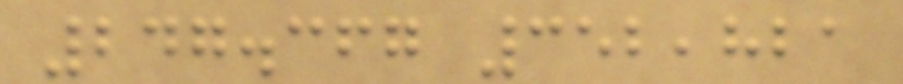247.367 352,821
